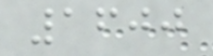1600
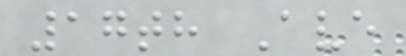17th Ave
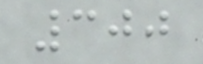300
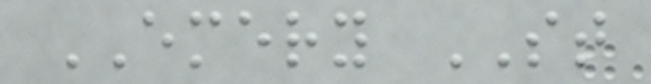EMERY ST
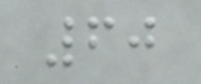60
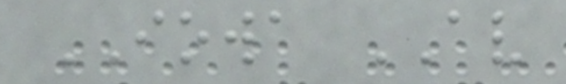IOWA AV
